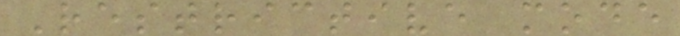Restrictive mode
